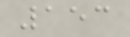153
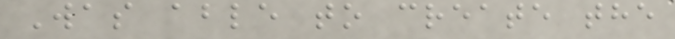Was able to create the
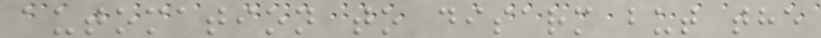automation to disarm but the
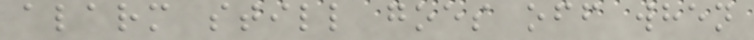alarm still goes off when
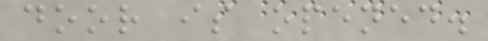door is opened.
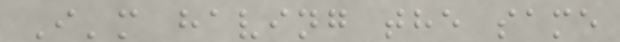I'm having the same
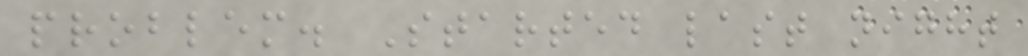problem. Started last night
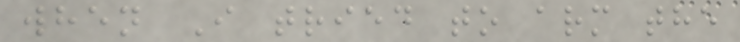when I tried to arm the
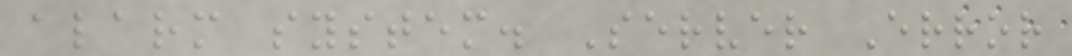alarm system. Server Error
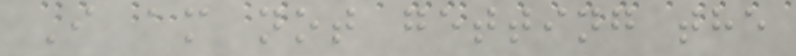I am not getting the
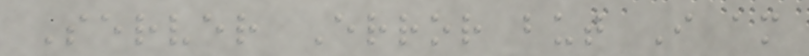Server Error but I am
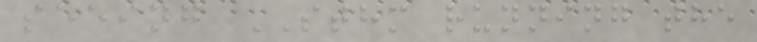seeing STHM running the
